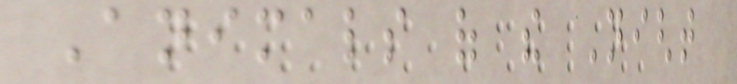Animals of the Night
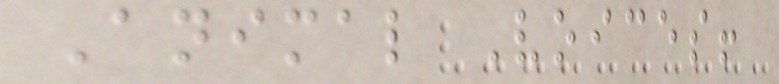Animal Voices!
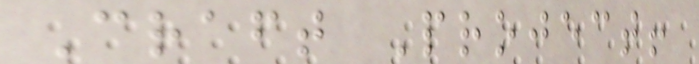Craft Project!
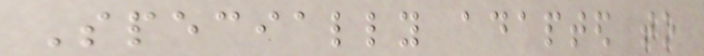Specially adapted to
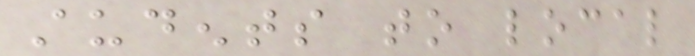students to local
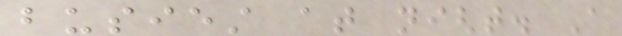busiest at night. A
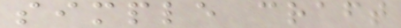simple craft
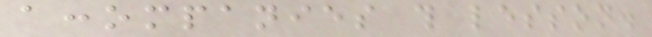accompanies this lesson.
